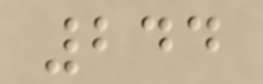244
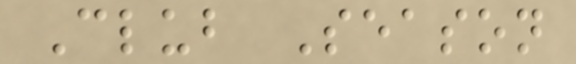Club Season
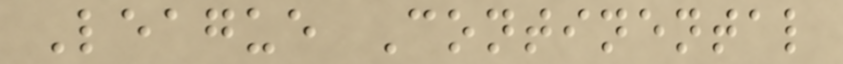League Continental
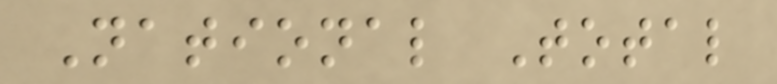National Total
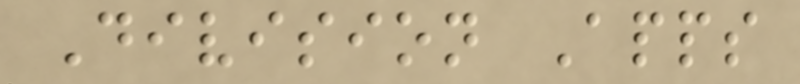Division Apps
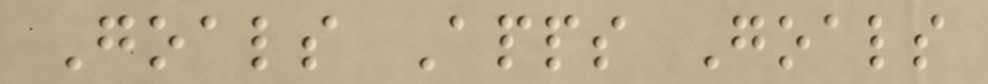Goals Apps Goals
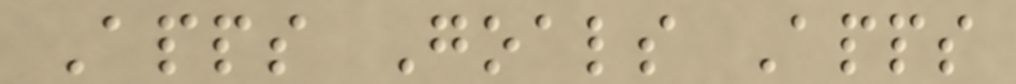Apps Goals Apps
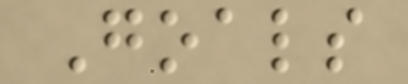Goals
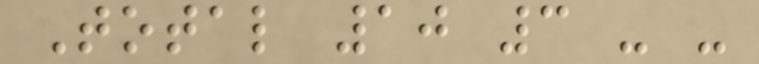Total 10 3 - -
